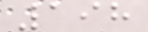198
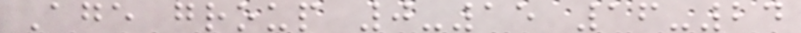Age group 0-15 16-24
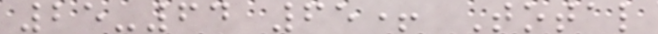25-64 65+ Total
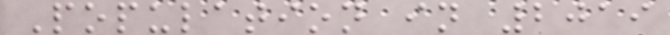Population in 2019
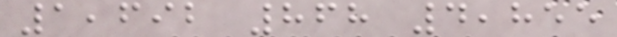1,692 868 4,855
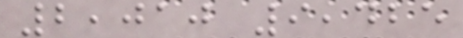2,010 9,425
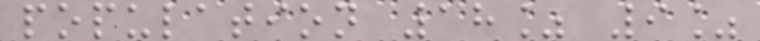population 18% 9%
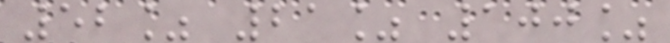52% 21% 100%
